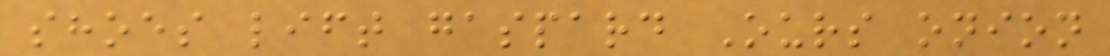shoes lift gaspard Ours onion
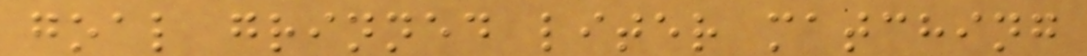goal grinned liter matching
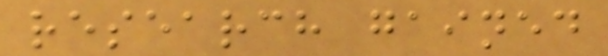research gained
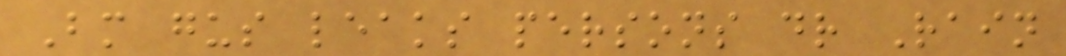Bm gus leaks persons dr Rain
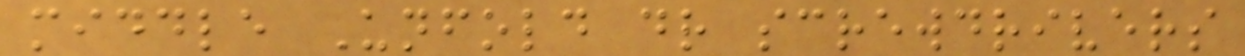middle Unfold dr screwdrivers
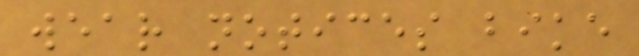wear notices bike
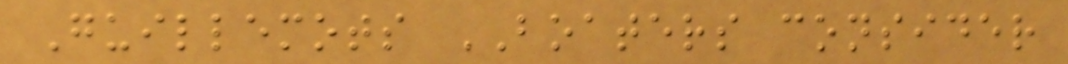Guillemots BOATERS consider
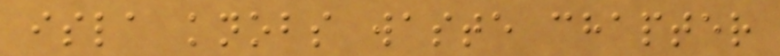isla knobs waste chapter
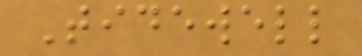Tidewell
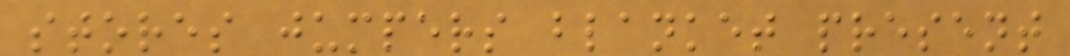stores jumpers blanket present
